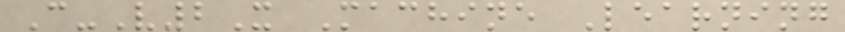C-V2X Machine Learning
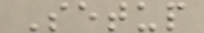Setup
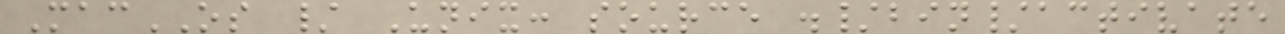MacOS / Unix: source ./bin/activate
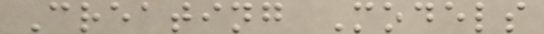Creating Models
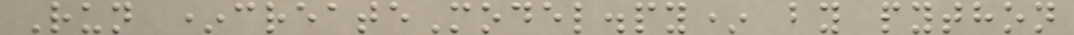Run *createModel.py* by python
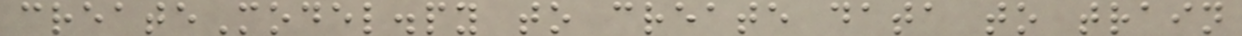createModel.py to create data to train
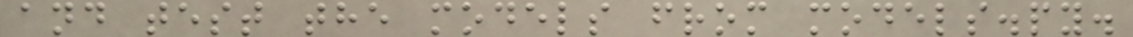and test the models from models.py.
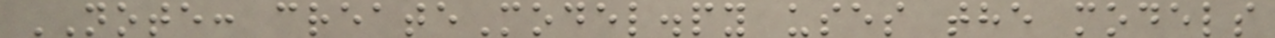NOTE: createModel.py uses the models
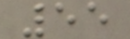55
